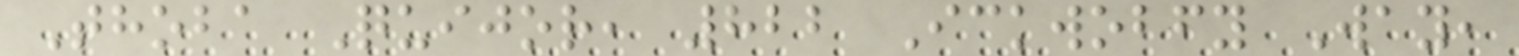Thoba Quijor, 822 Ickwobfy Way,
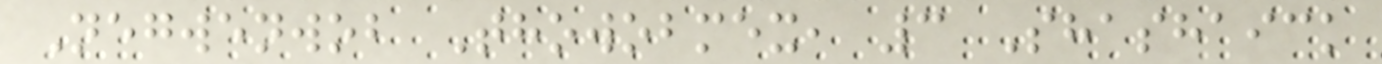Negwenwob Thowobmex, 3 Shashaick
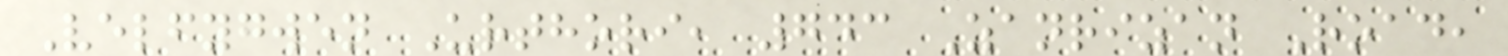Velfygwen Urthori, 743 Zanrizan Road,
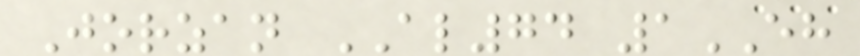Jorzan AL74 1EH
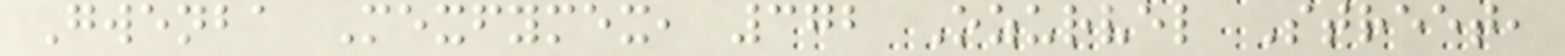Gwenba Mexfymex, 372 Ozurvel Street,
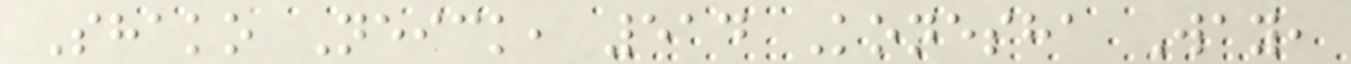Shako Neick, 514 Konesha Way,
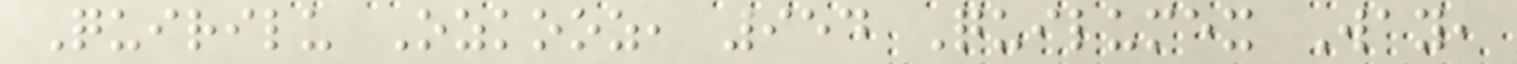Quirilu Ozkooz, 954 Quilumex Way,
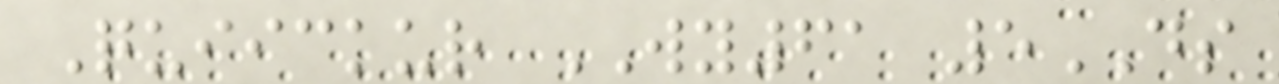Quiickur WY61 5DS
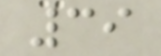39
